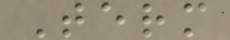Term
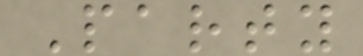Party
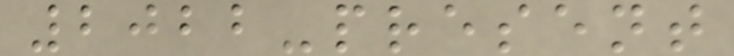2022-present
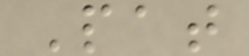Pat
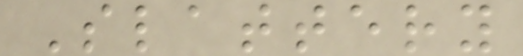Slattery
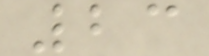23
